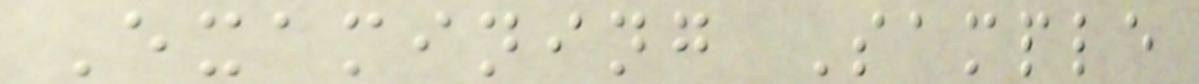Examining Sample
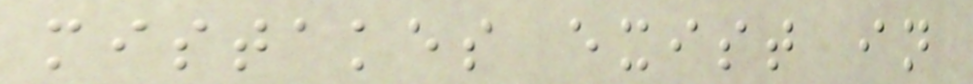mistakes exist in
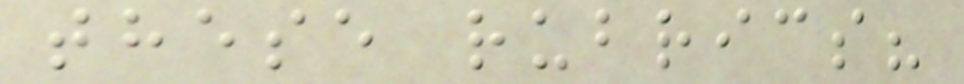these rubrics?
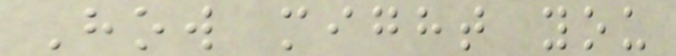How might you
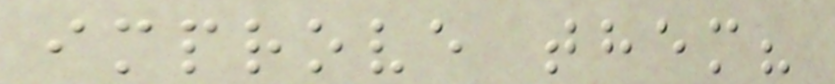improve them?
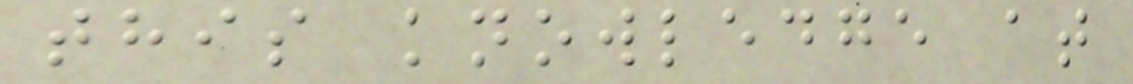this knowledge at
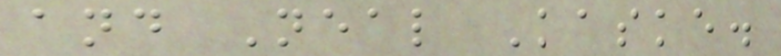and Neal Kaske.
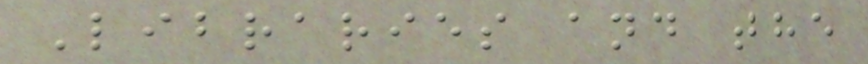Libraries and the
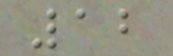12
